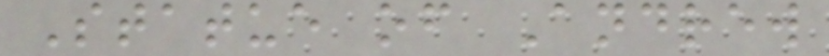Statue of Andrew
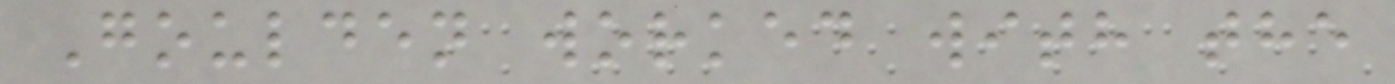Goulden worked with the
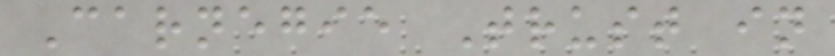Carnegie Trust in
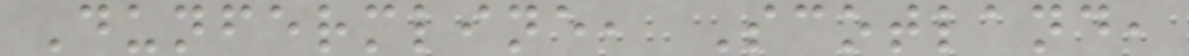Dunfermline, Scotland,
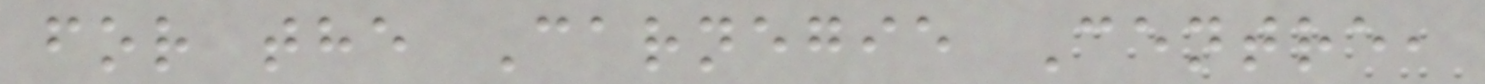for the Carnegie Centre,
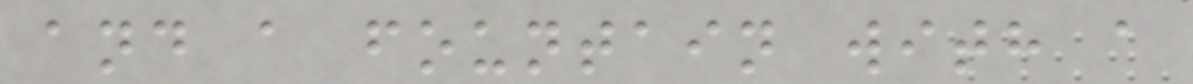and a fountain with a
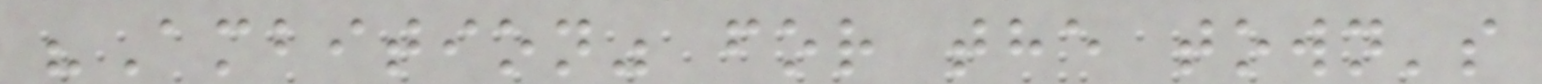"Ambition" for the town's
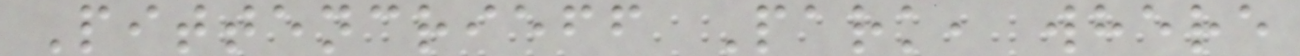Pittencrieff Park, where
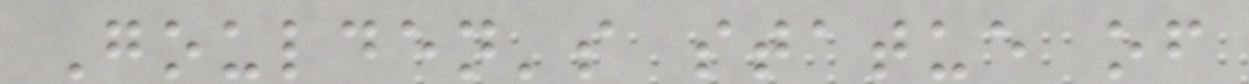Goulden's statue of
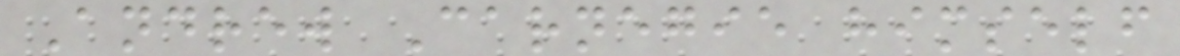Andrew Carnegie himself
